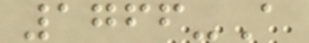1766-A
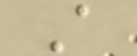A
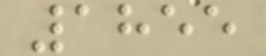1855
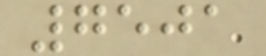7501
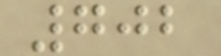702
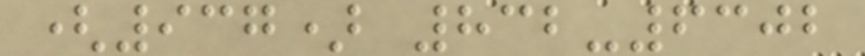(937) 832-6302
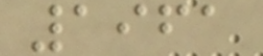1961
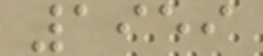1959
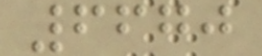6670
